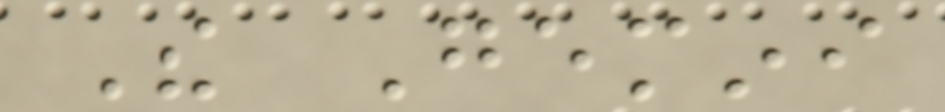The Gemini
